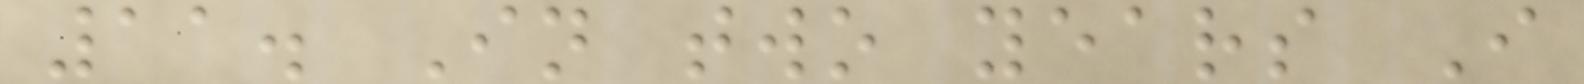11. In two years I
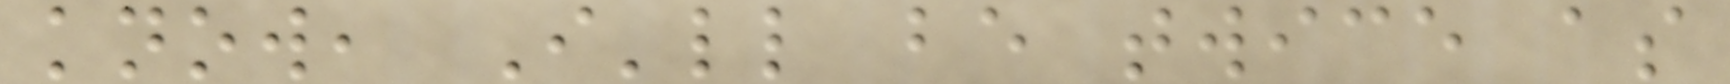know, I'll be twice as
